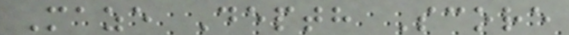Maze Depth Score
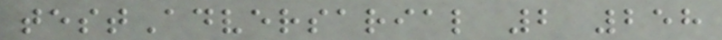testAdversarial 2 258
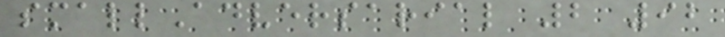smallAdversarial 2 92
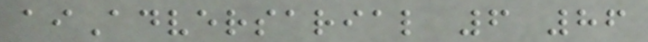aiAdversarial 6 86
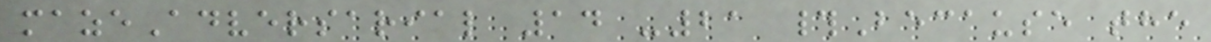mazeAdversarial 14 -21 #Because the
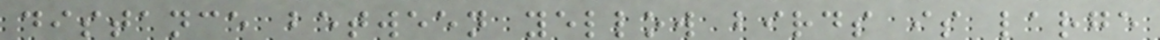distance between yellow birds is large
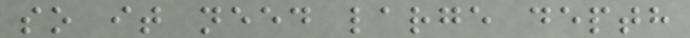so it need large depth
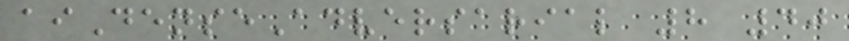aiDenseAdversarial 8 40
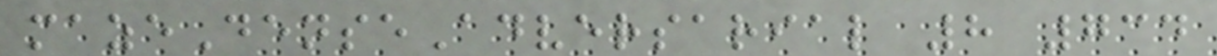mazeDenseAdversarial 8 734
